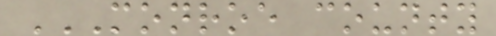MONROE COUNTY
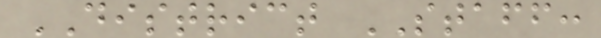DISTRICT STAFF:
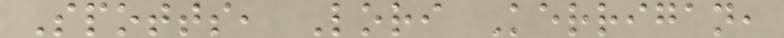Spotts, Lori Kerrigan,
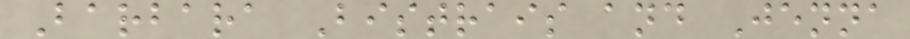Barbara Bistrais and Jenna
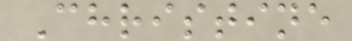Christine
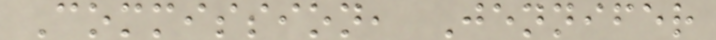Commission, Jennifer
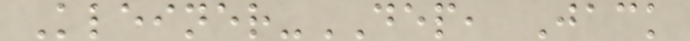Kleiner-DEP, Jack
